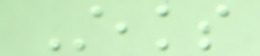Steaks
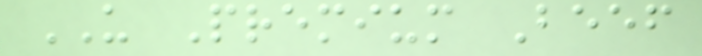US Premium Beef
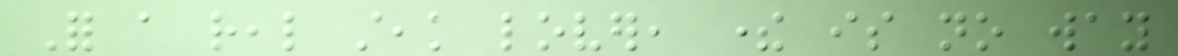For a real steak lover, there is no way
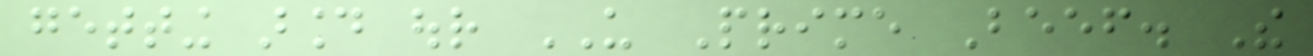getting around our US Prime Beef. The
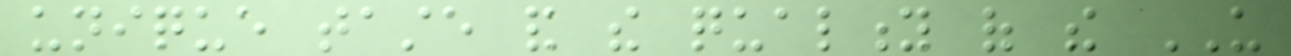unique taste and the quality of the US
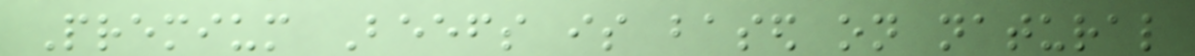Premium Beefs is based on natural
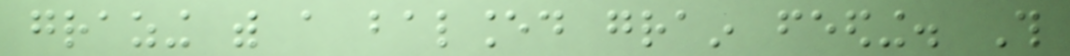grazing with a balanced grain feeding. This
